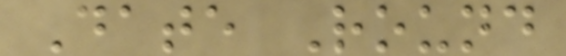Date Round
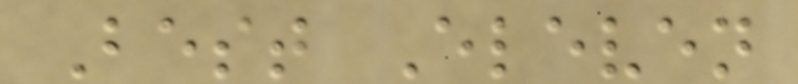Best Eleven
